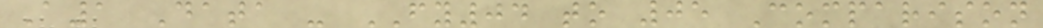A1 Data - FY04 to 05 Comparison
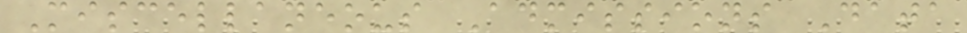Miscellaneous Admissions Data
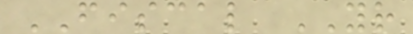FISCAL YR
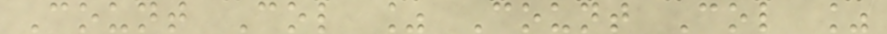Count Col % Count Col %
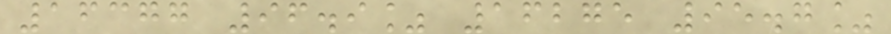16377 96.9% 16275 95.7%
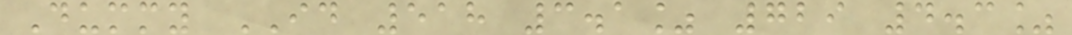Dummy ID 518 3.1% 729 4.3%
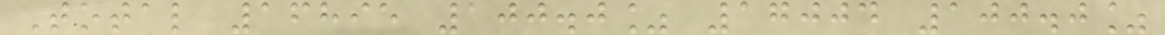Total 16895 100.0% 17004 100.0%
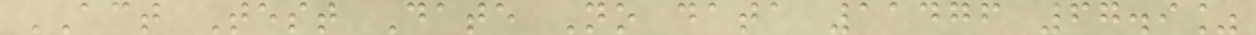ACT Test Date No data 11476 67.9%
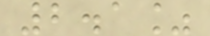2.1%
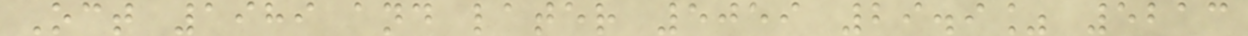Oct 1989 and later 5059 29.9% 5213
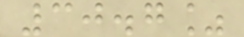30.7%
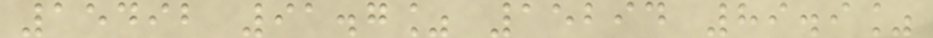15492 91.7% 15294 89.9%
